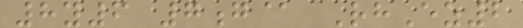8y6 7g@ RhEz2
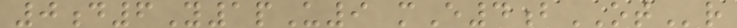0d6Y1pU9 mE4bOTr
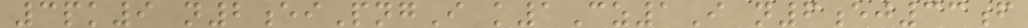3pk9 n2eiPngI k1Cz1I n6ej33f
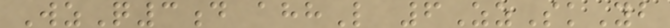WzQ3d ahhL 6ZzSkYb
